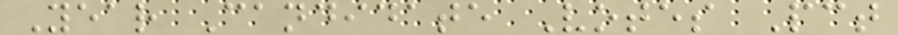Year Candidate Votes Pct
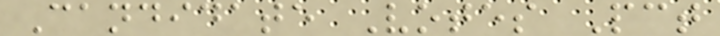Candidate Votes Pct
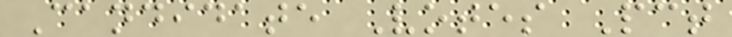Candidate Votes Pct
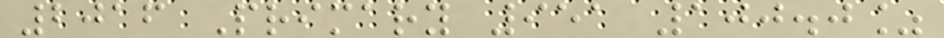2016 Primary 951 100.0%
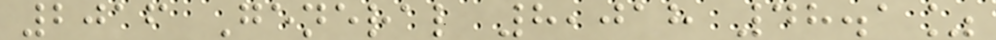2016 General 8,018 48.1%
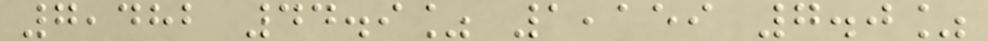7,482 44.9% 1,159 7.0%
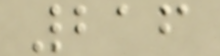216
